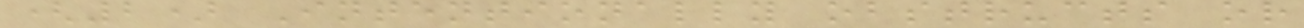(2) Intentionally obstructs or
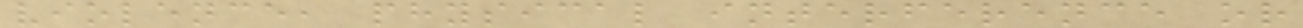violence, physical interference or
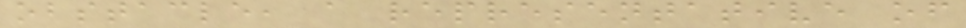obstacle, a representative of
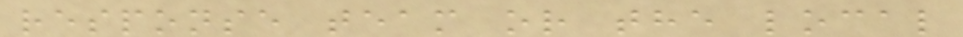response team or the local
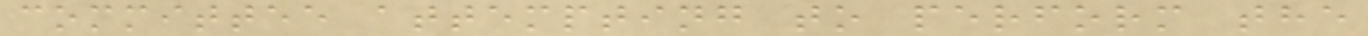committee attempting to perform the
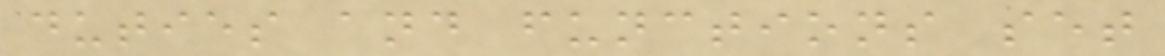duties and functions set
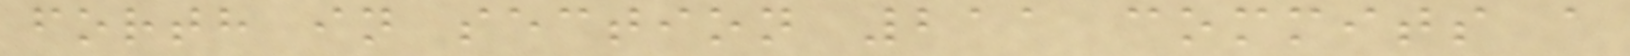forth in section 211 commits a
